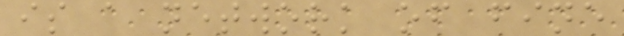is a network of fine
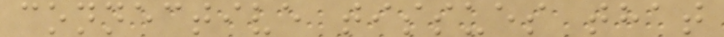connective tissues that
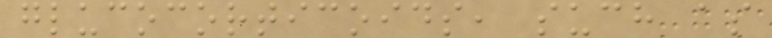glucocorticoids, such as
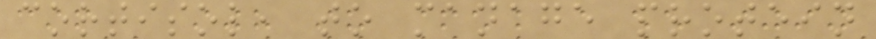cortisol, to manage protein
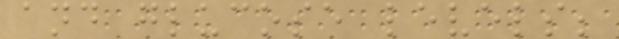and glucose levels;
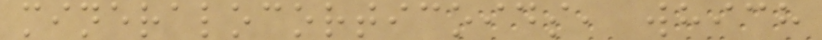mineralocorticoids, which
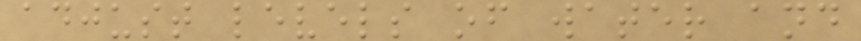adjust levels of water and
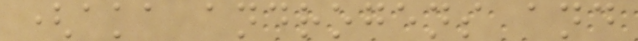(aka androgens and
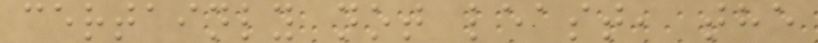certainly not least, the
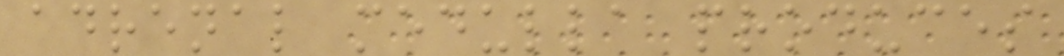adrenal medulla produces
